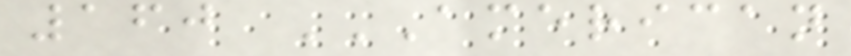160 AMERICAN
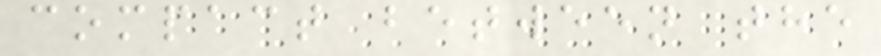compact between the
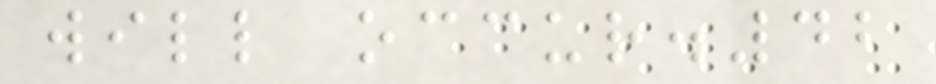will occur.42
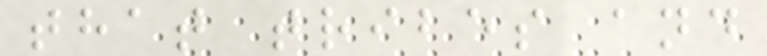that tribes and
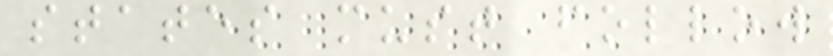states must follow
